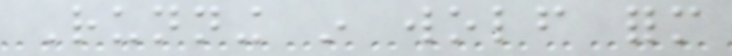Running in wolf form
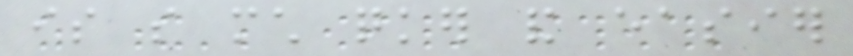is so much quicker and easier
